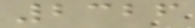2326
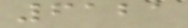6121
